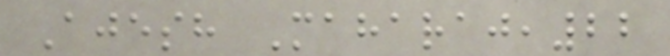Ajesh Maharaj,22
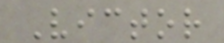Victor
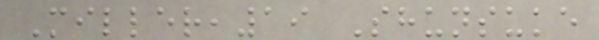Miller,19 Shunsuke
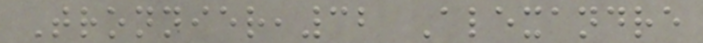Tronnier,32 Alexandre
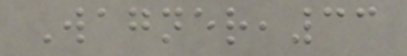Wagner,33
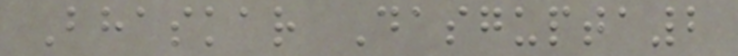Bhaskar Dasgupta2
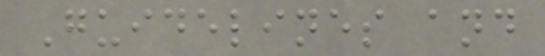Guidelines and
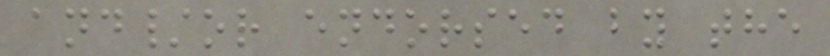and/or endorsed by the
